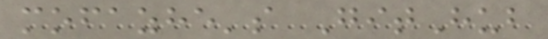mofazhe's GitHub
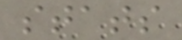stats
